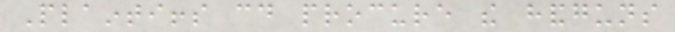Plaintiffs could procure the handguns
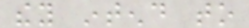they intend to
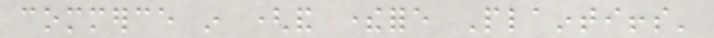commerce in (and therefore Plaintiffs'
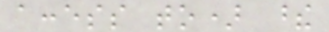access to) these
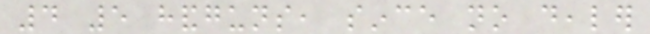4 5 handguns, since no dealer
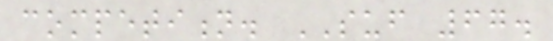competition. SUF 67.
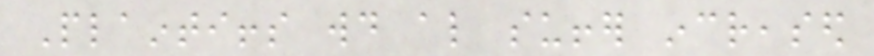Plaintiffs would also suffer increased
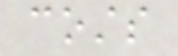costs
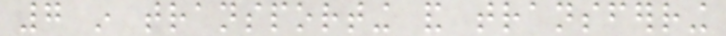7 in transporting and transferring
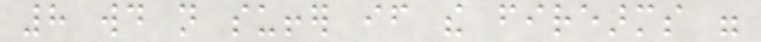8 would not suffer if the firearms were
